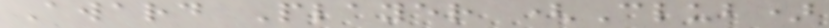Award Player (Club)
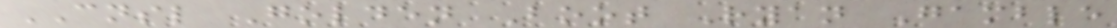CNSL Golden Boot Ryan Gamble
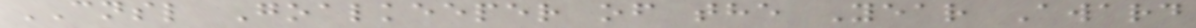CNSL Goalkeeper of the Year Award
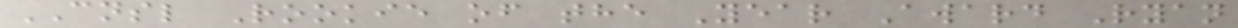CNSL Rookie of the Year Award Ryan
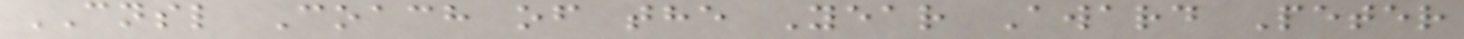CNSL Coach of the Year Award Peter
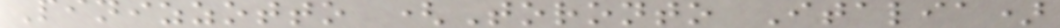Pinizzotto (Toronto Italia)
